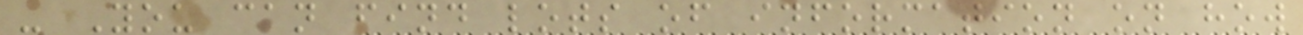- You can find lots of information on how
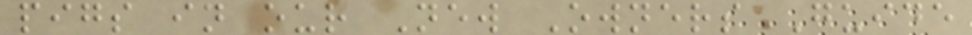pigs in our New Owners Guide
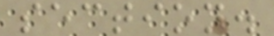section.
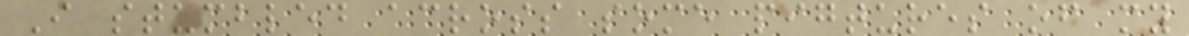I stumbled across some pigtures of my
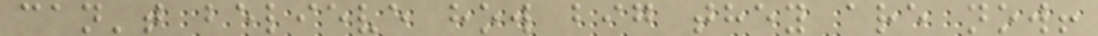can't believe how big they are now!
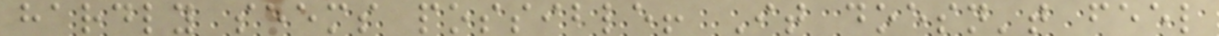hardly seems possible! It doesn't feel
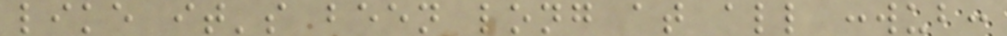like it's been long at all :wub:
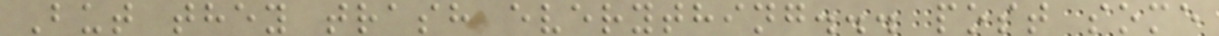But they trash everything... post some
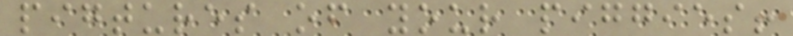pigtures of your piggies!
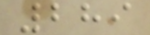289
